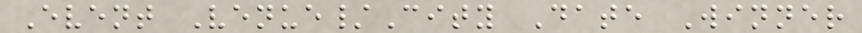Event Venue/City Date Winner
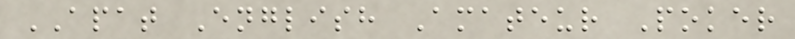APAT English Amateur Poker
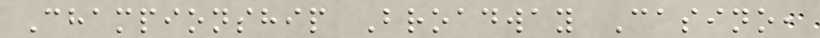Championship Broadway Casino,
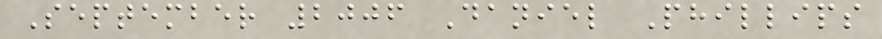September 2006 Daniel Phillips
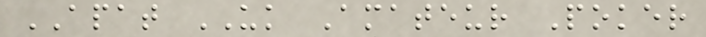APAT UK Amateur Poker
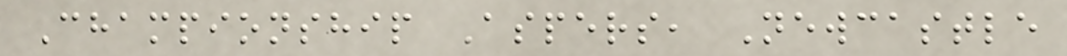Championship Aspers, Newcastle
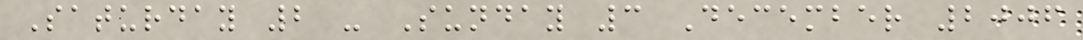Saturday 2 - Sunday 3 December 2006
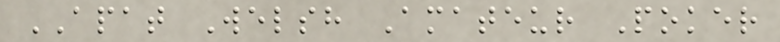APAT Welsh Amateur Poker
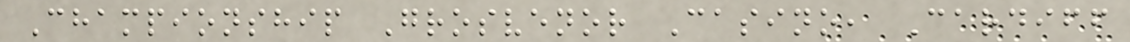Championship Grosvenor Casino, Cardiff
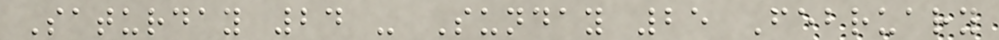Saturday 24 - Sunday 25 February
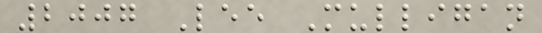2007 Lee Mulligan
